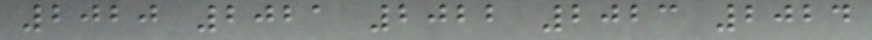2020 2021 2022 2023 2024
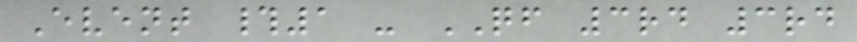Event #1 - QF 3rd 3rd
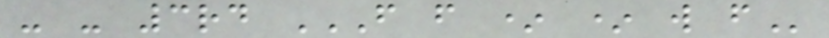- - 3rd F F * * W F
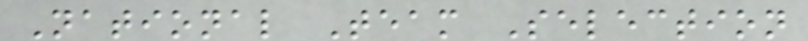National Team Selection
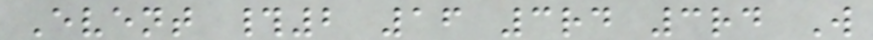Event #2 16 3rd 3rd W
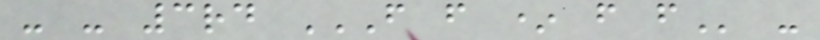- - 3rd F F * F F -
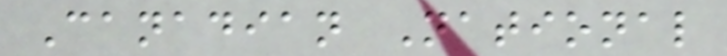Canadian National
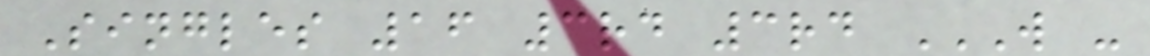Singles 16 3rd 3rd W -
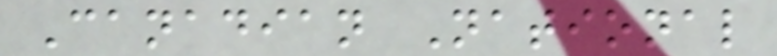Canadian National
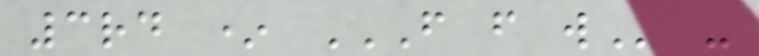3rd * F F W -
